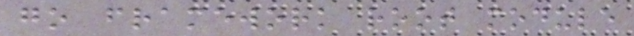go framework root module
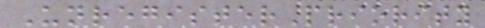UnregisterPriority
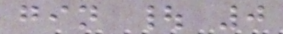gin | 0
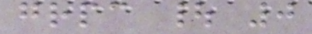grpc | 0
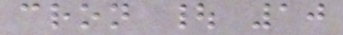cron | 10
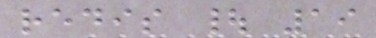redis | 19
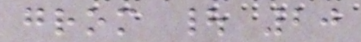grom | 20
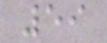59
